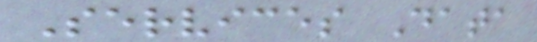Services Data
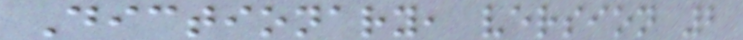Dictionary, version 2
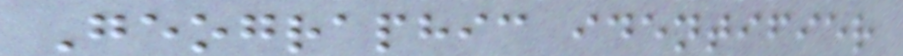Geographic identifier
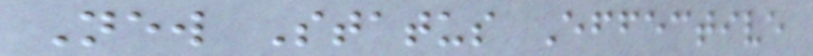New Status Effective
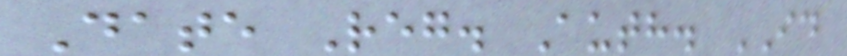Date Reg. Auth. ID
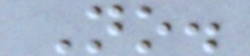No.
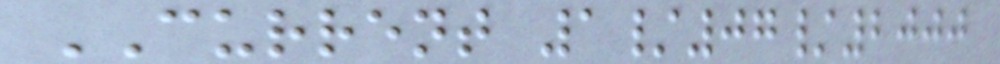CURRENT 1/07/2000
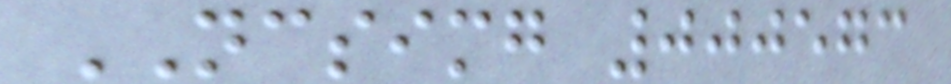NCSIMG 000573
